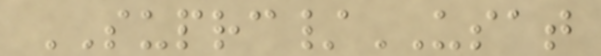SUPRC/USAT
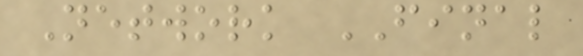Network FINAL
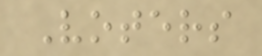Voters
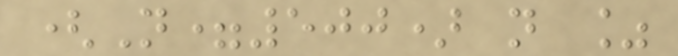(N=500) n %
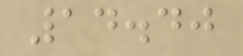14.40
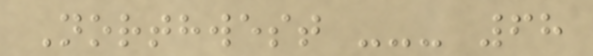Northwest --- 68
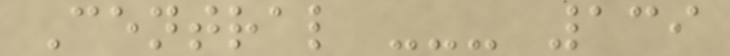Central --- 139
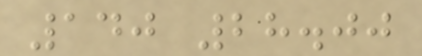140 28.00
